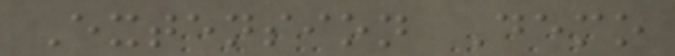Extension Demo
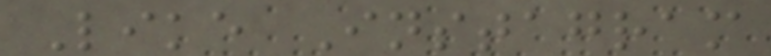Like Instagram
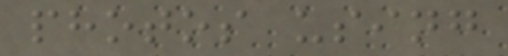photos using
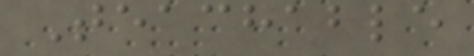Teachable
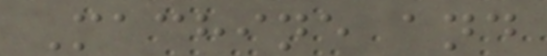Machine and
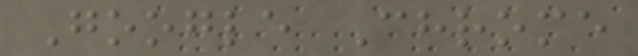Google Chrome
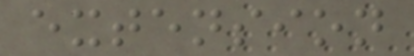extension
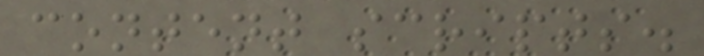content scripts.
